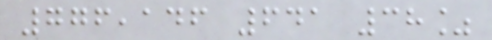776,146 641 38%
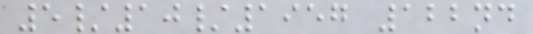5/10/1957 122nd
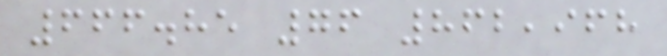666.85 76 862,968
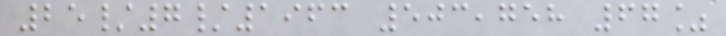25/7/1963 503,758 67%
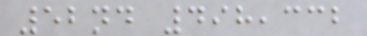52nd 498,332
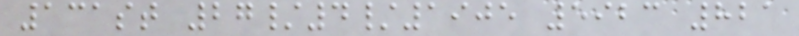131st 27/4/1905 5923 821
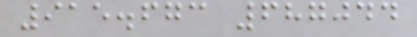915.673 687044
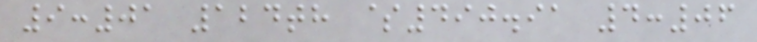9:01 124th $490.91 4:06
